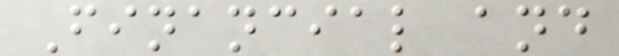Financial and
